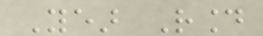Year Round
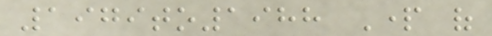1979to1988 Part of
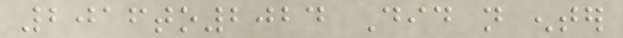2016to2024 Did not enter
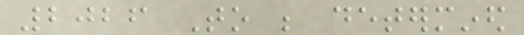2026 To be determined
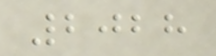2028
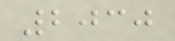2030
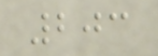203
